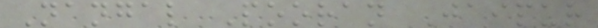Nangal Pooran Jaipur
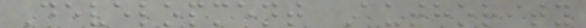Development Authority
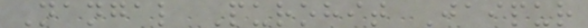Nangal Purohit Jaipur
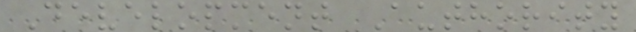Development Authority
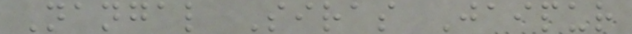Nangal Siras Jaipur
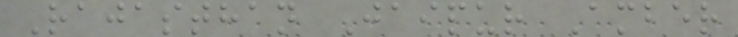Rajasthan Jaipur Amber
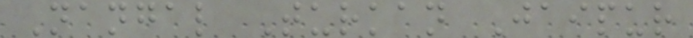Nangal Turkan Jaipur
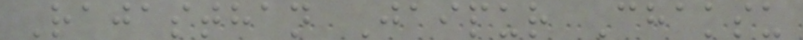Rajasthan Jaipur Chaksu
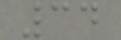34
